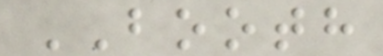BOOTH
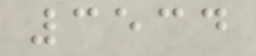3534
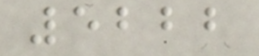5222
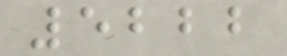5222
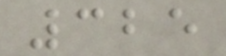325
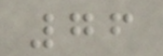76
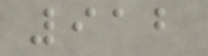912
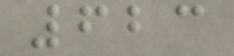623
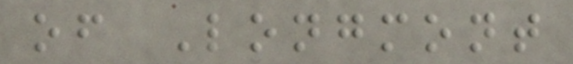of Longmont
